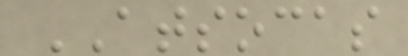ATSOCAS
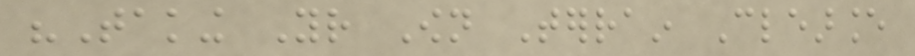"Taking Your Own Terrain Clearance
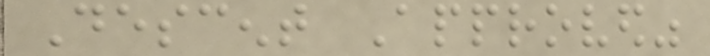Descent Approved"
